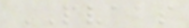PVAAS
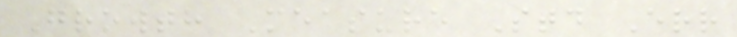Growth Measure Std Err
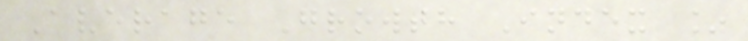Average Growth Index %
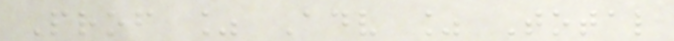Prof % Adv % Total
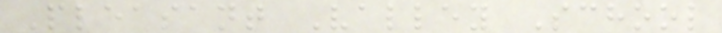Pleasant Valley School
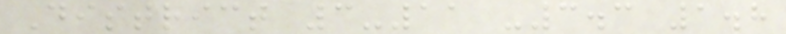District 3-11 -3.3 1.8
